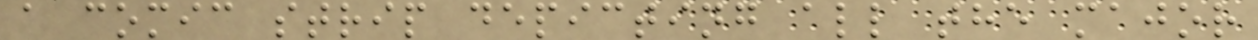a comic strip depicting all the major
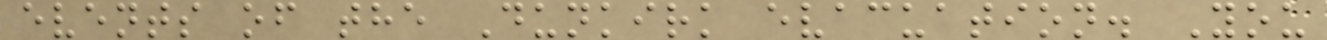events of the Dunkirk evacuation. You
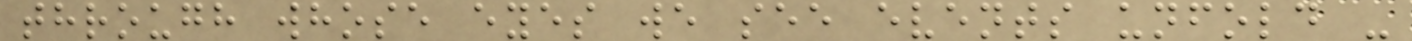through whose eyes we see events unfold -
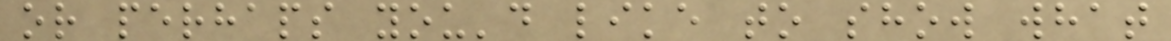or perhaps you'd like to show what
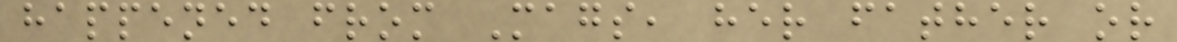happened from Mags, her father or
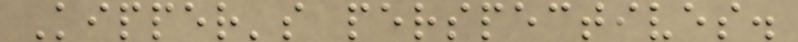Kipper's perspectives.
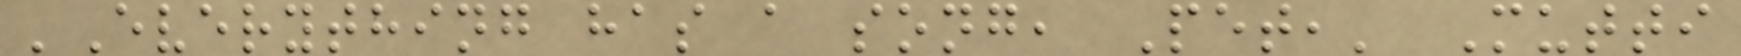'Everything has a song, Pet,' Mutti
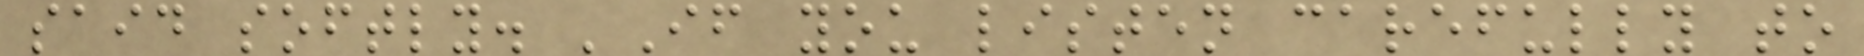said softly. 'If you listen carefully to
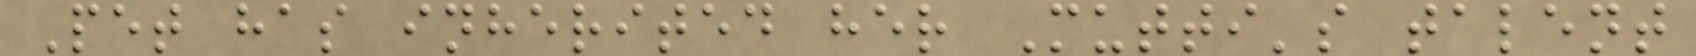Pet has inherited her Mutti's talent
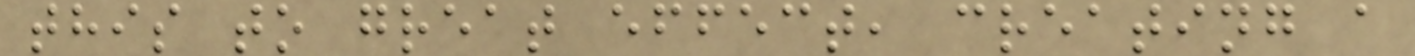this to great effect, creating a
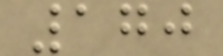170
